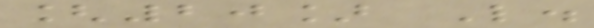[20] L.
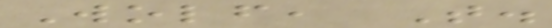Wolf, T.
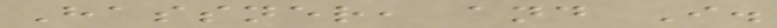Hassner, and I.
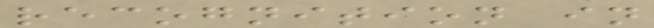recognition in
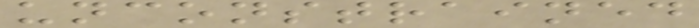unconstrained
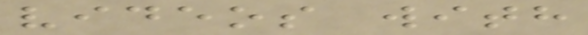videos with
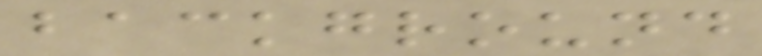background
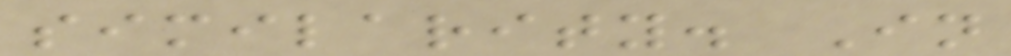similarity. In
